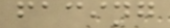facing
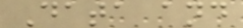Data and
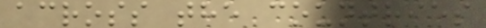across the countries
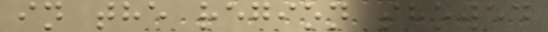in the region showed
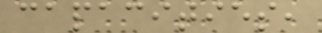capacities,
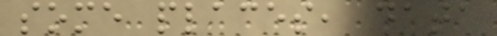some places, data
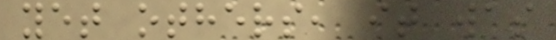yet others, it was
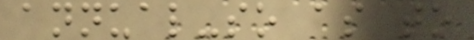annual-so as to
